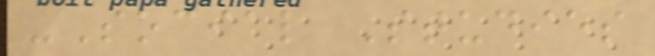-Social Studies
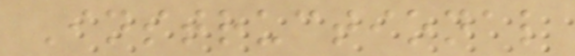Instructional
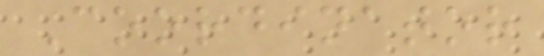Coordinator
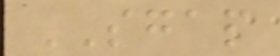SGAP
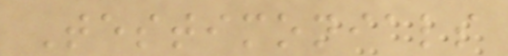Testimonials
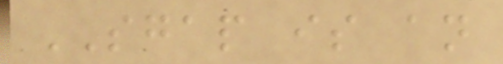SGAP is an
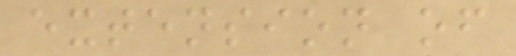extension of
